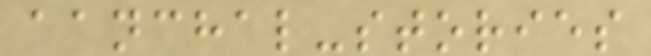aanchal-stories
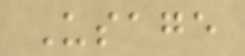Usage
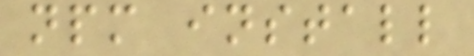npm install
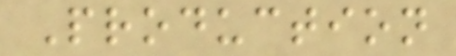Production
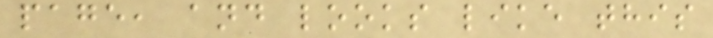page, and looks like this
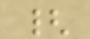{
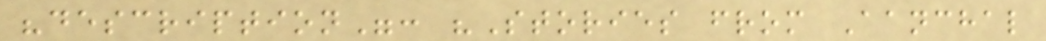"description": "Stories from Aanchal
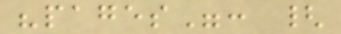"pages": {
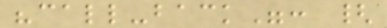"call-back": {
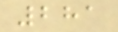281
